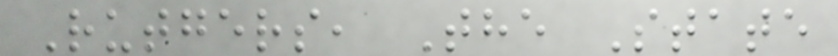Rutgers, The State
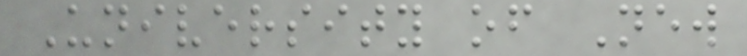University of New
